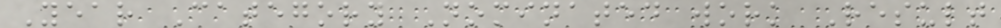Year Category Nominated work Result
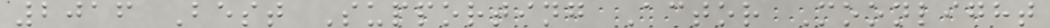2016 Best Supporting Actor Moonlight
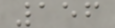156
